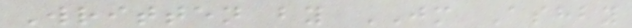Written by JM Ashby
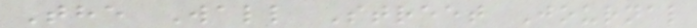The Wall Street Journal
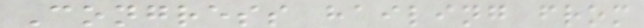Congress hailing from
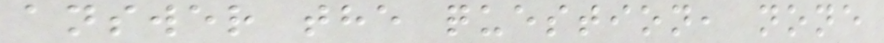answer the question, none
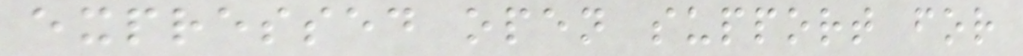expressed open support for
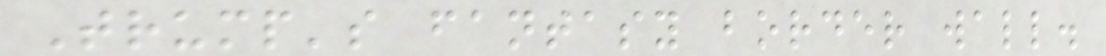Trump's fantasy border wall.
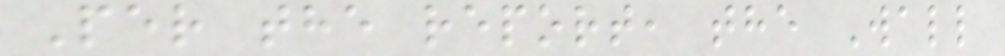Per the report, the Wall
